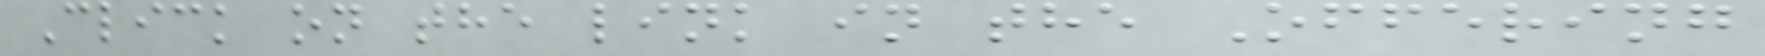Click on the link in the Offering
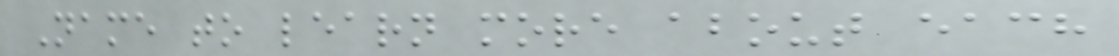Name to learn more about each
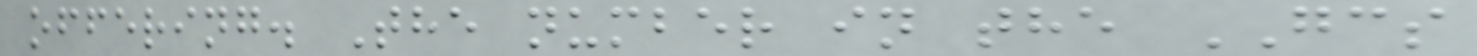offering. The number in the GCS
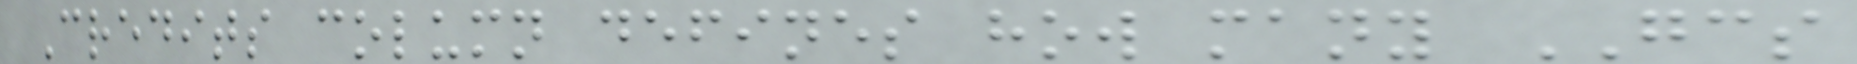Credits column defines how many GCS
